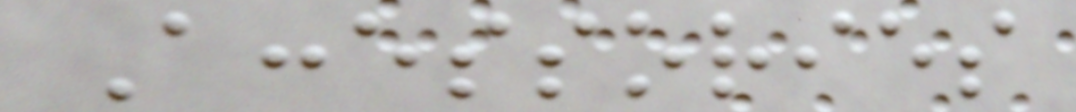Accessories
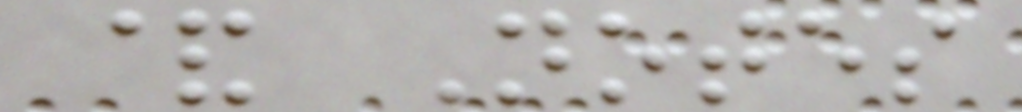& Notes
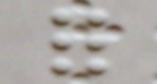for
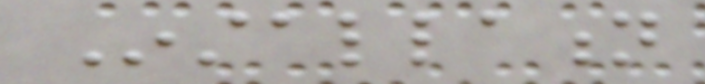Installation
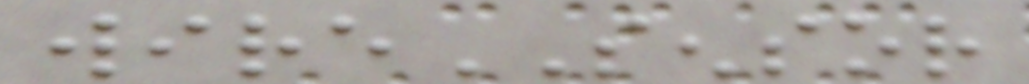wireSENSOR
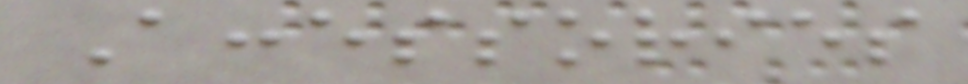Accessories
